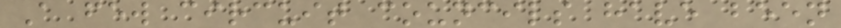A few circuit councils have been
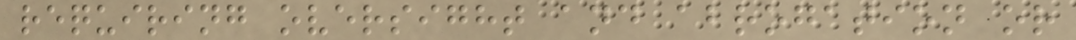requiring oversight and abrogation or
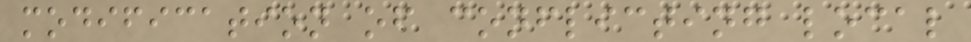modification of conflicting local
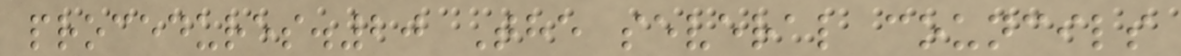procedures.20 The several councils
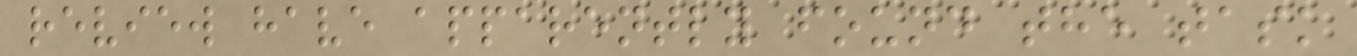review have apparently found the task
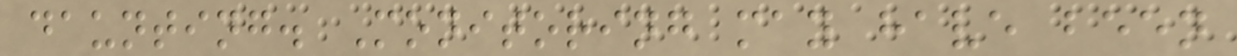daunting. Monitoring may have been
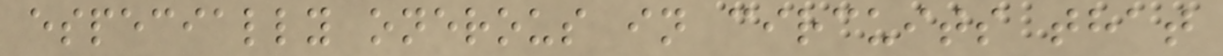especially onerous in circuits that
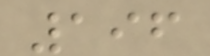196
